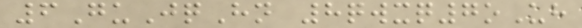6GuJqHn 8qwxq7oUh
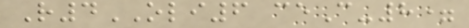R4OLI6 ceC-8=
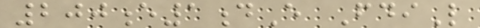200e1dE FdiL
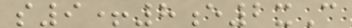s9+8e2xC
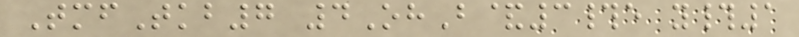TmfTkb7 4OhB&3#e y#1
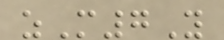zM7Y
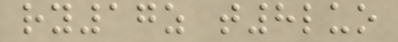ry17z t8luo
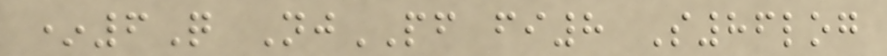*6Q NjPF fi8 S86log
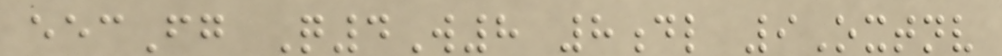eecFg Q4W8 8dl 9Oxtnv
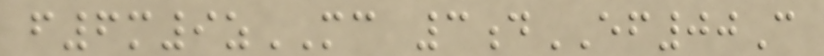f6m9zMC 3dEF00C
